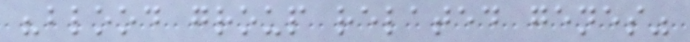"blood group related genes"
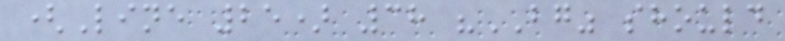(Line 25) 38 "BG" should
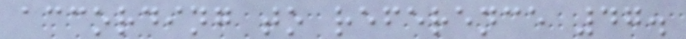according to reference 47.
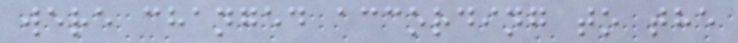were changed according to the
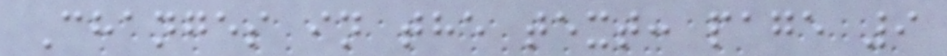Changes in the text: page 9
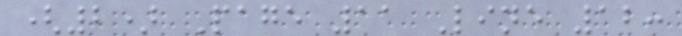(2) Page 11 Line 12:
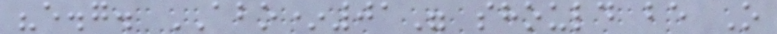"e.g. ABO*01" should be O
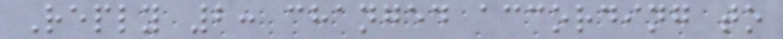Reply 2: changed according to
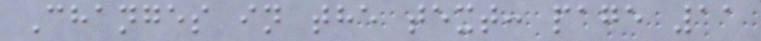Changes in the text: page 11
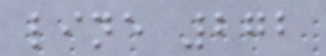line 272
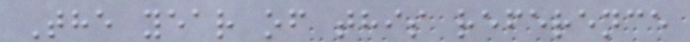The year of this reference
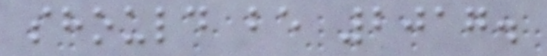should be 2017.
